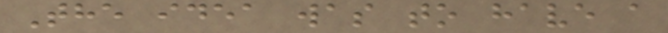The idea was to have a
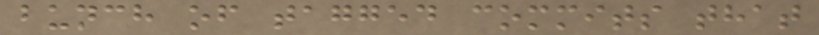bunch of tagged commits that
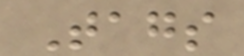Tags
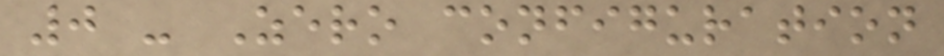0 - Zero configuration
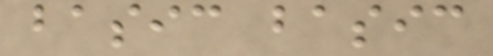basic basic
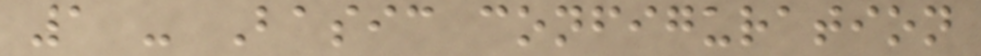1 - Basic configuration
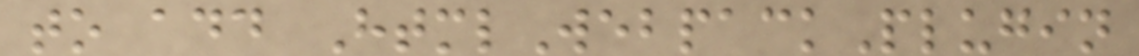to add HtmlWebpackPlugin
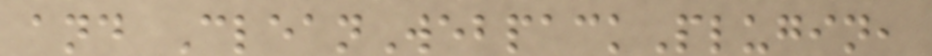and CleanWebpackPlugin,
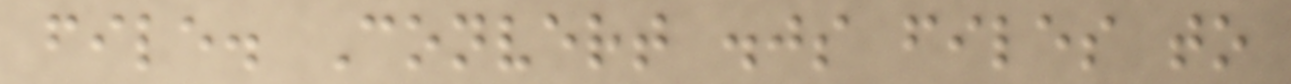file. Convert .js files to
